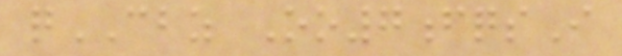qCBZ Oo7fqsI
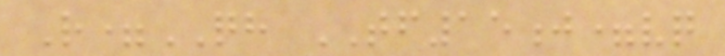R=QH TF15j=vq
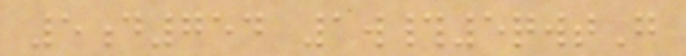5d754 1w#5qwtG
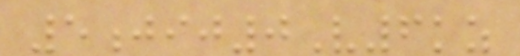5jij0V6kz
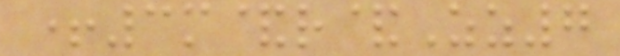+3m&r&Zz7
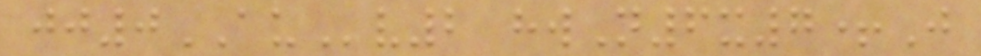jj0AUv2 hwN6x7+J
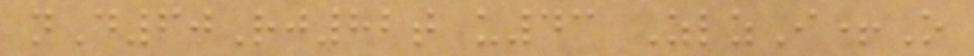nD60Rj82t u43 ZlzI+O
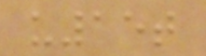u15t
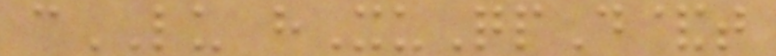cLU hXuQpD&t
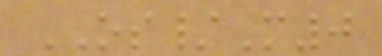OS/M0
